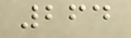264
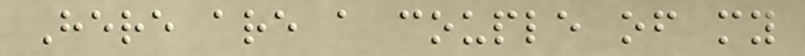Here are a couple of my
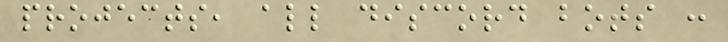projects, all discord bots :
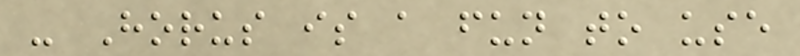- Horus is a fun to use
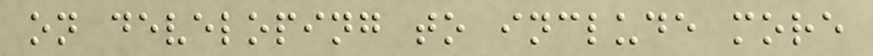on developing to include more
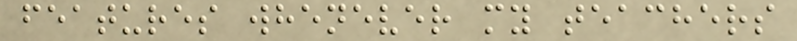features whenever my teachers
